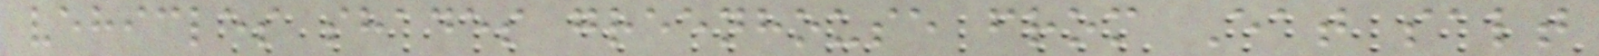vehicles shades greenhouse from Eat salt
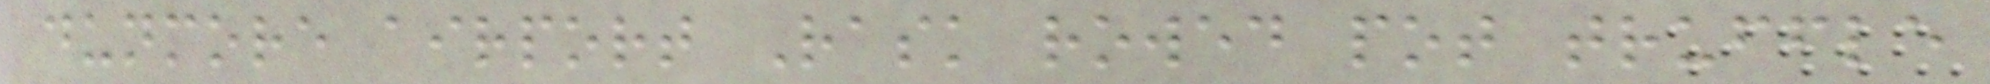dunmore airport Rask rowed pot truffle
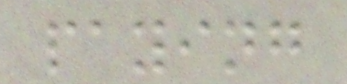paying
